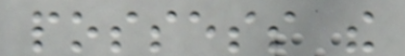possess the
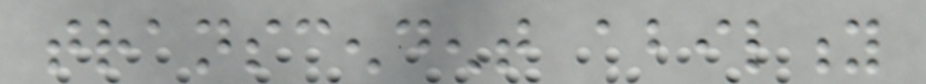transcendent ability
